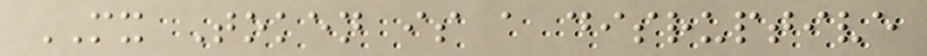MX Token is a disruptive
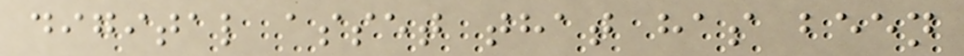digital asset that has been
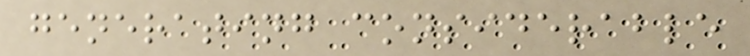generating considerable
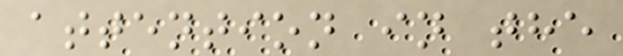attention in the
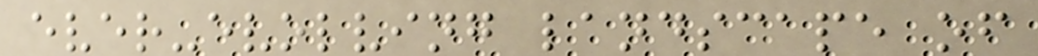ever-evolving landscape of
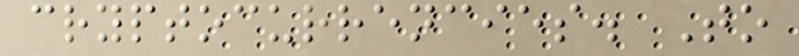cryptocurrencies. To
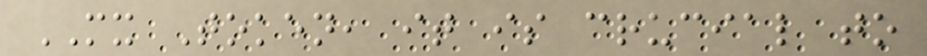MX Token, it is crucial to
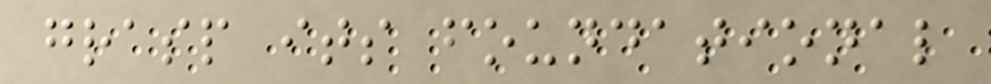grasp its foundational
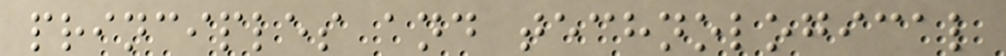principles and technological
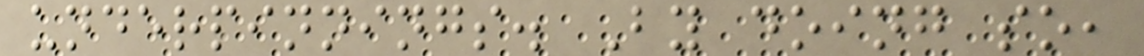underpinnings. By doing so,
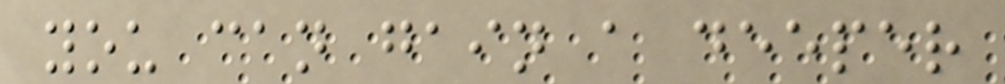you can gain a deeper
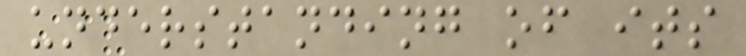understanding of its
